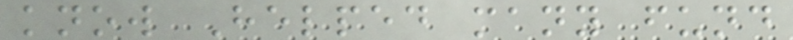know Helped many fund
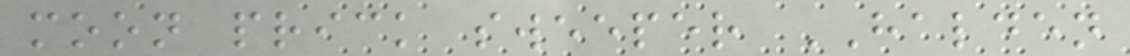moon prick sweeper HALDEN
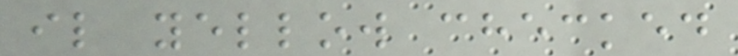il yellow checked
